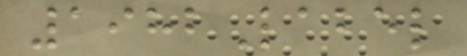1982Label
